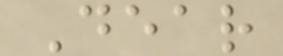Dear
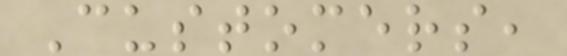Customers,
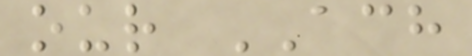our ACH
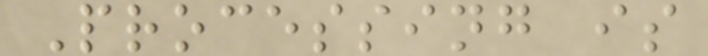Processing is
